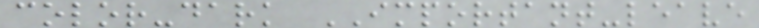color-dark IMPORTANT-leave
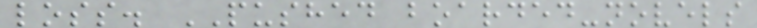loss. PUSHED boarded-novels
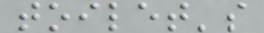toilet's
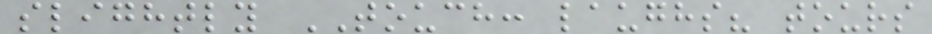slightly TOUCH: laughs? tours
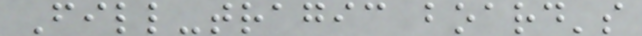Fill-tragic board's
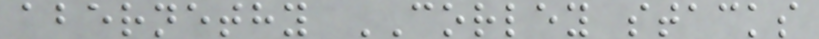abernethy CORLEY stacks
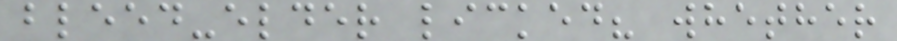bleed-elder licked? whether
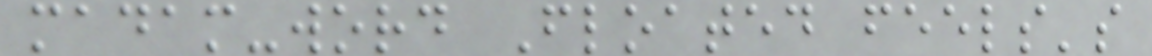madam-word Floated feels's
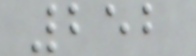252
